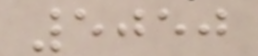5050
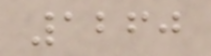1260
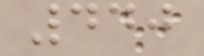440
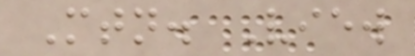Mtn. View
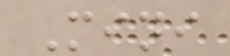Mini
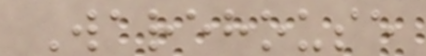Warehouse
